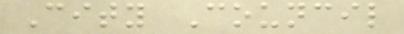City Council
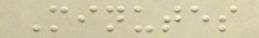Minutes
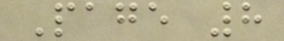Page 8
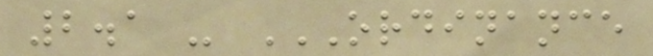2.1 - ORDINANCE
